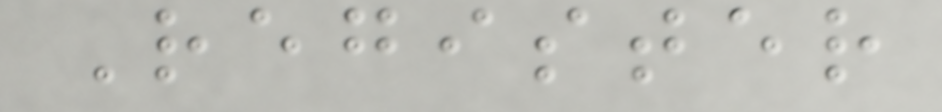Register
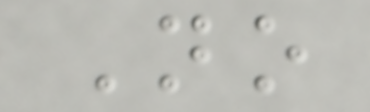No
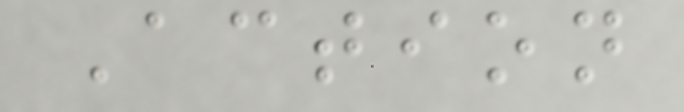Action
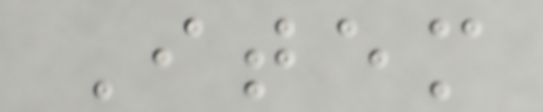Item
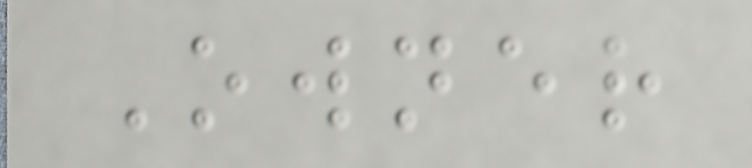Owner
